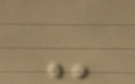-
